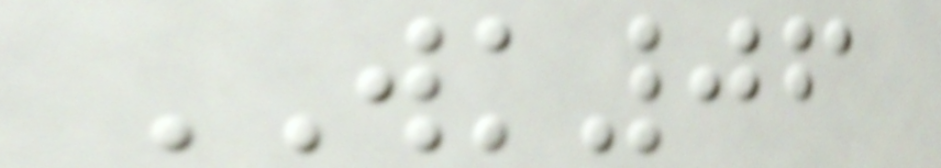WK06
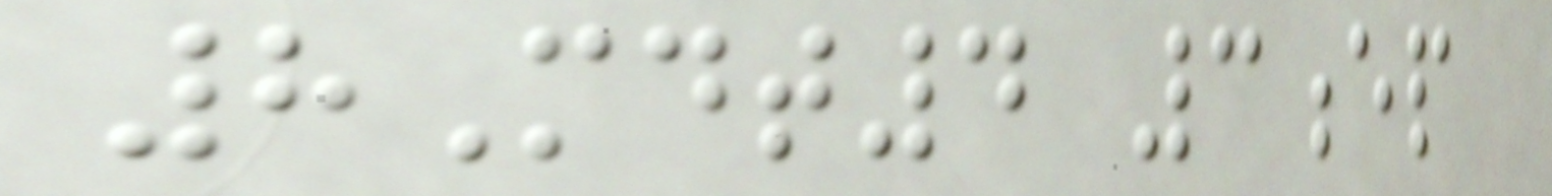8Mdt4 3ep
